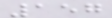157
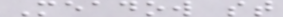Meadow st
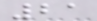21
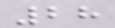28
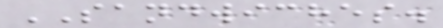SANDWICHES.
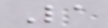La
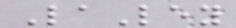LaLey
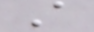A
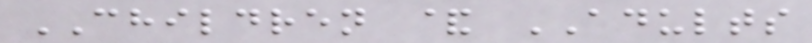CHILDREN & ADULTS
